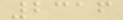2316
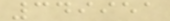349951
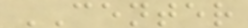CENTER
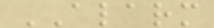ALARM
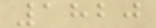1820
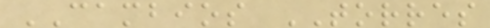CAMBIOS TORRES
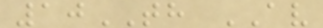10TH AV
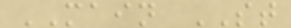MAIN ST
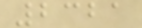2321
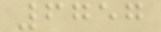6757
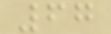67
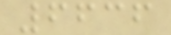6636
